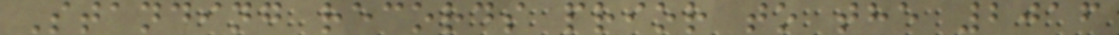Standing records prior to the 2016
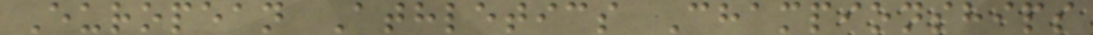European Athletics Championships
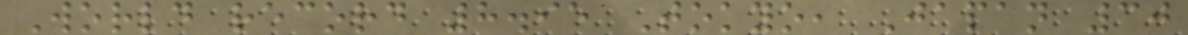World record 8.95 Tokyo, Japan 30
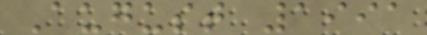August 1991
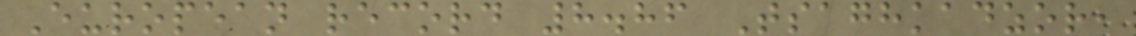European record 8.86 Tsaghkadzor,
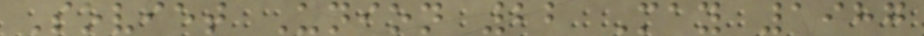Soviet Union 22 May 1987
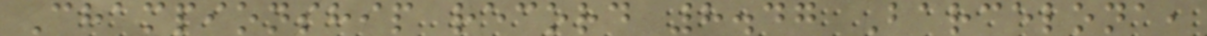Championship record 8.47 Barcelona,
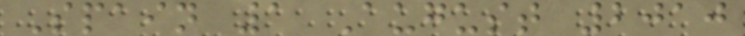Spain 1 August 2010
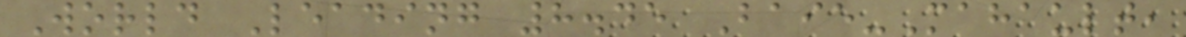World Leading 8.45 Baie-Mahault,
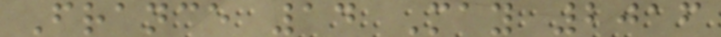France 14 May 2016
